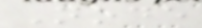Node
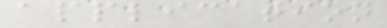application
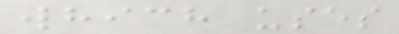which uses
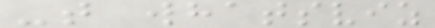-t whatsviz
